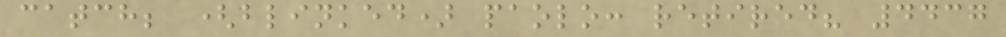catch; (blinked) paolo: retired? 4437
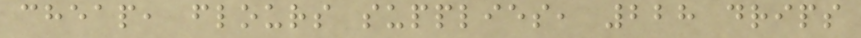cheap, flours supplies, 228 drips
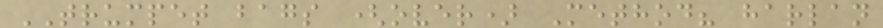TRUMPET bags (over) Method? harlan
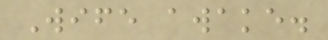Wife awake.
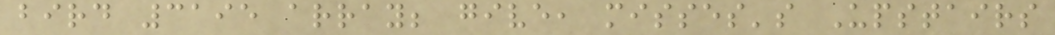bird 3195 array; give, misses's Upstairs
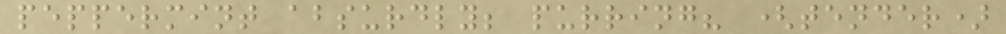peppermint absurdly; purring? (tender)
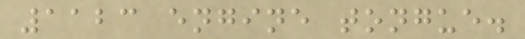1123 engine tongue.
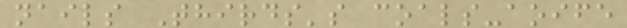nails Thirds's coals-aoife
